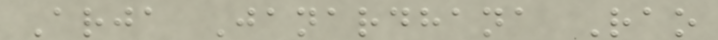Arja Janardhana Rao
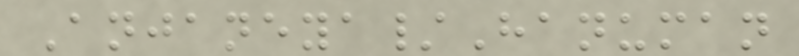Anjaneya/Hanuman
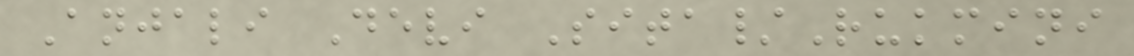Anjali Devi Sita/Rukmini
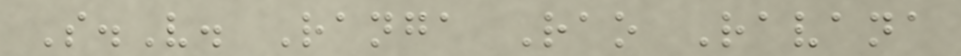S.V. Ranga Rao Ravana
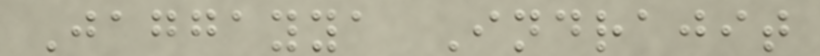Jaggayya Indrajit
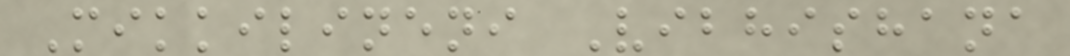Mikkilineni Vibhishana
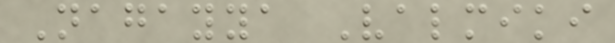Nagayya Valmiki
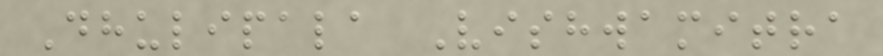Dhulipala Vishwamitra
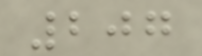207
